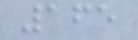165
